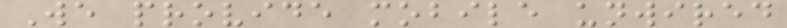We provide mobile unwired
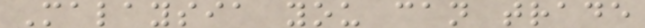Malaysia you can trade
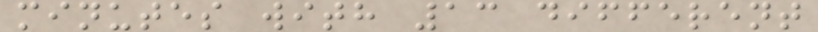minutes with 13 different
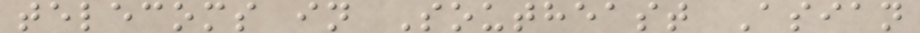telecoms in Southeast Asian
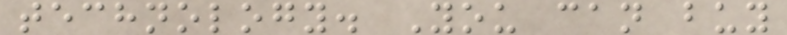technology. You can buy
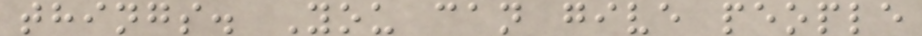things. You can give people
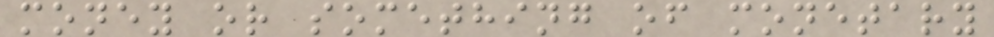money or something of monetary
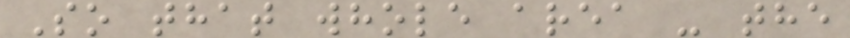So that whole area - the
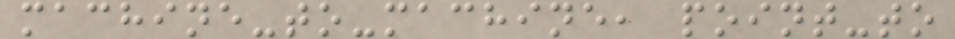machine-to-machine, point-to
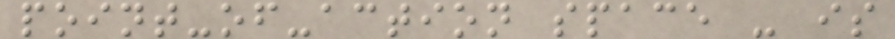point-of-action space - is
